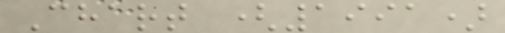Chart (1991)
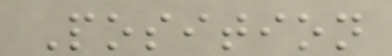Position
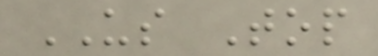US Top
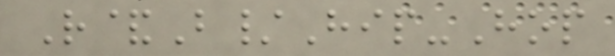R&B/Hip-Hop
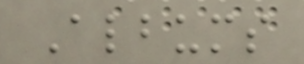Albums
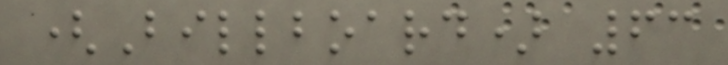(Billboard) 63
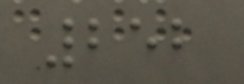252
